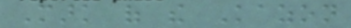Mark of the Kazon
